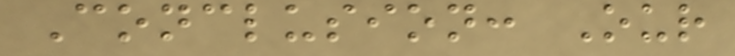Conclusion: Our
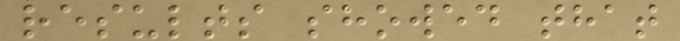results showed that
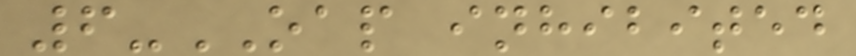6-OAP inhibited
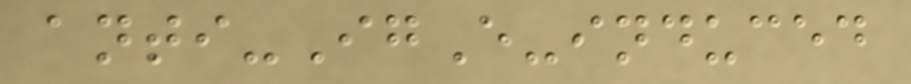anti-IgE-induced
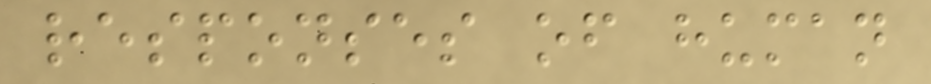responses of human
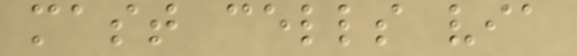mast cells via
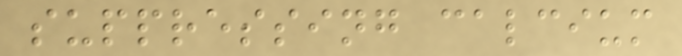suppressing calcium
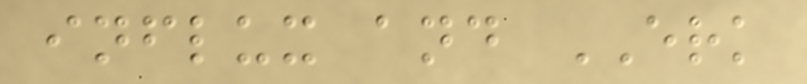influx and ERK
